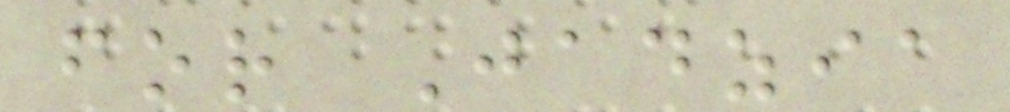for Jadzia
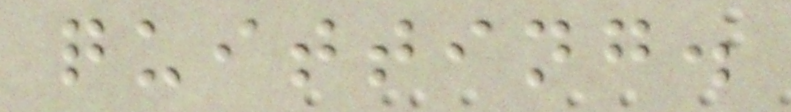quitting.
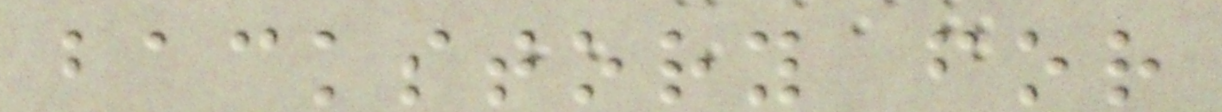backstory for
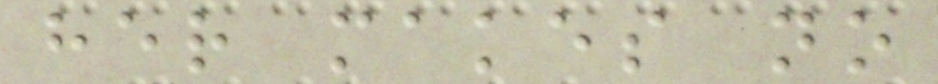her makes no
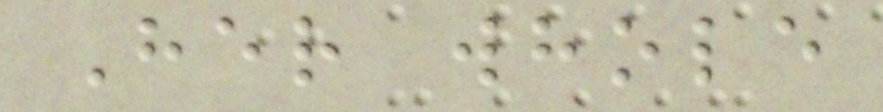Her whole
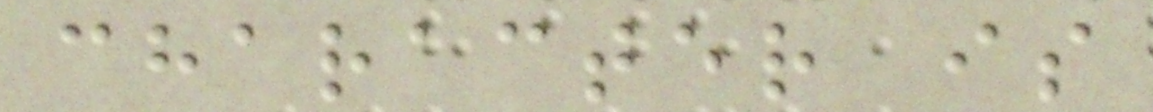character is
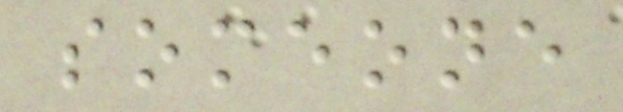someone
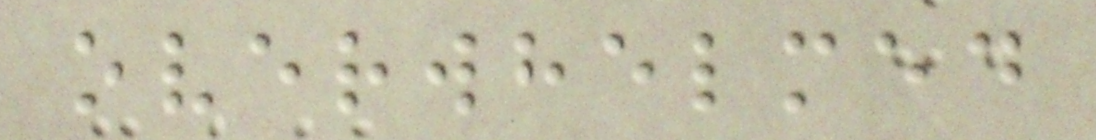overwhelmed
